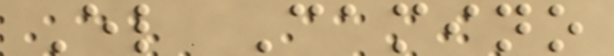El Camino
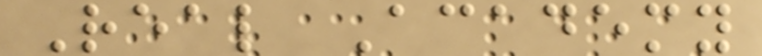Real Academy
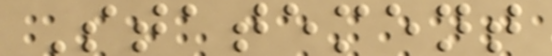Statement
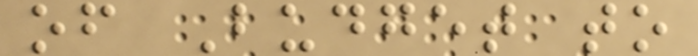of Budget to
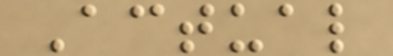Actual
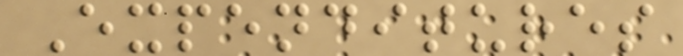Expenditures
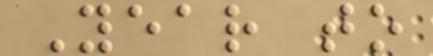Year to
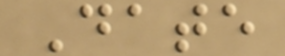Date
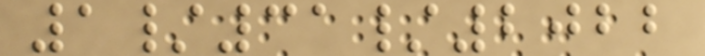1/31/2022
